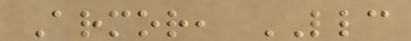Armor, LLC
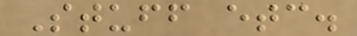Stuff etc.
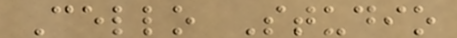Cello Studio
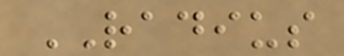RADIUS
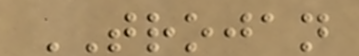TROJAN
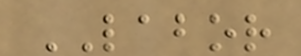LABOR
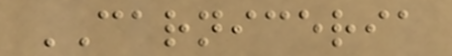CARNICERIA
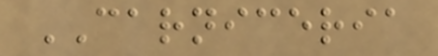CARNICERIA
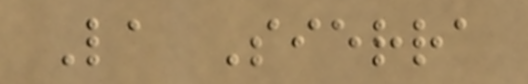La Sierra
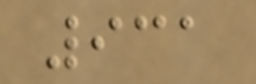931
